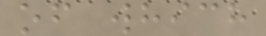of which
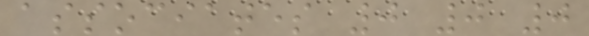associates 0 0 0
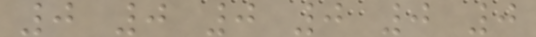0 0 0 0 0 0
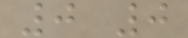0 0
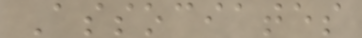Associates
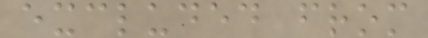excluded from
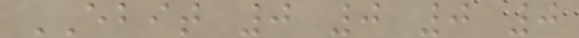EBIT 0 0 0 0
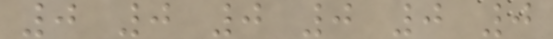0 0 0 0 0 0
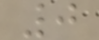0
